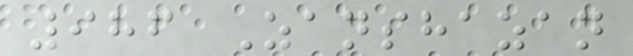986 Zanshazan
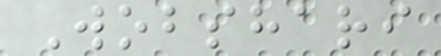Wobshari
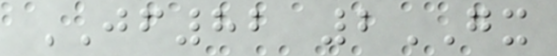JF82 2GX
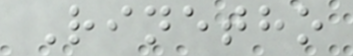Rinetho
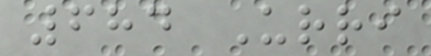684 Urri
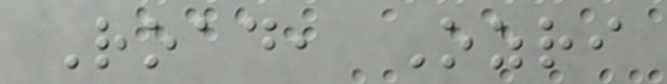Road, Ozri
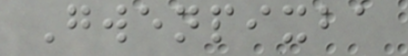Gwenpixba
